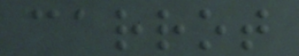carrot
